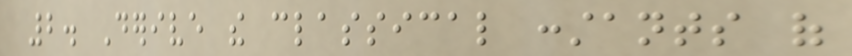2. Derive the classical constants of
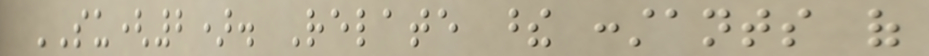SU(2). Relate these constants of
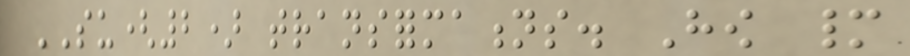SU(2) transformations. How many
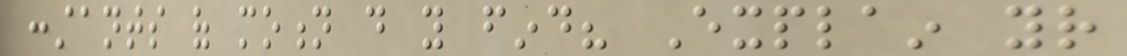constants of motion do you find? Explain your
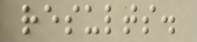results.
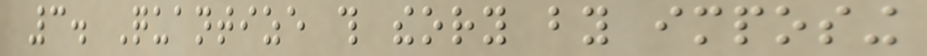3. Quantize this theory by imposing
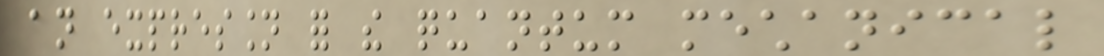an expression for the quantum mechanical
